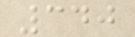340
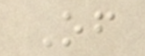Of
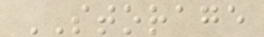STORAGE
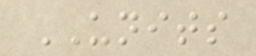UNITS
